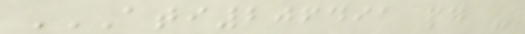ATI206491 PG -
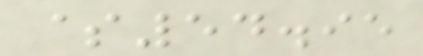$54.95
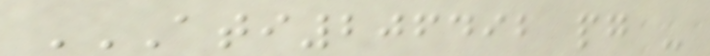ATI206492 PG -
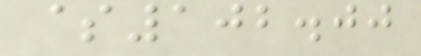$102.00
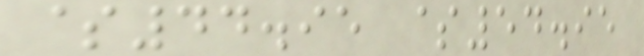$44.95 $54.95
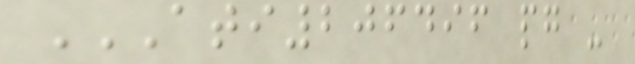ATI206496 PG -
